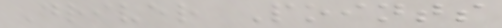Driver Points
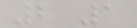2 1
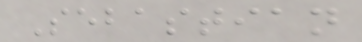Sebastian
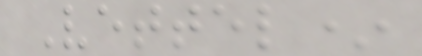Vettel*
